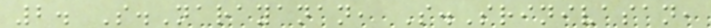2. S.Narayanan, S.Srinivasan,
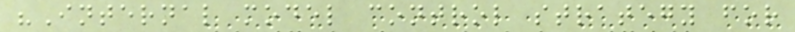"Internal model control strategy for
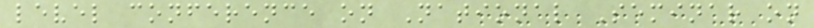level conference on National Seminar on
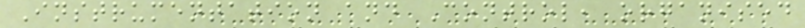Instrumentation and Control, organised
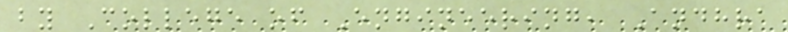by College of Engineering, Andhra
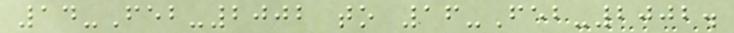14-Feb-2002 to 16-Feb-2002.
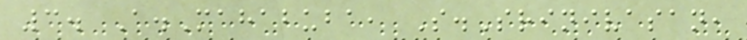3. A.Mahabuba, S.Srinivasan,
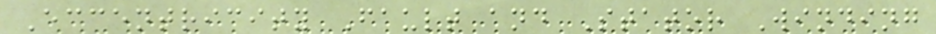Eccentricity Fault and Stator Winding
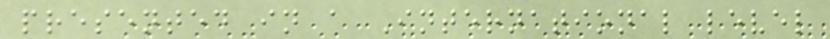presented in a International level
